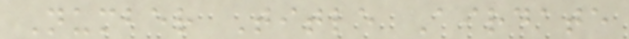Number Title Airdate
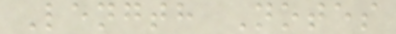Length Notes
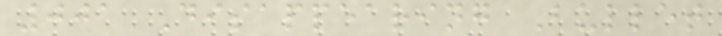001 Disappearing Bullet
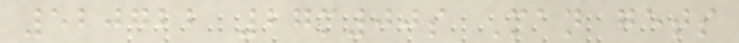520722 27m00s Man gets
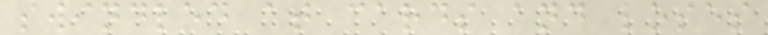swindled at cards and loses
